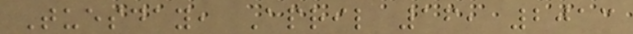Tuesday, April 16, 2013
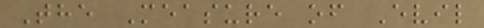The Measure of Evil
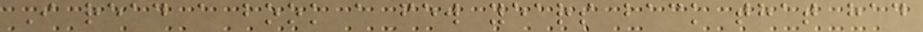I read a book a few years back that had
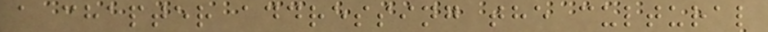a chapter addressing the cultural
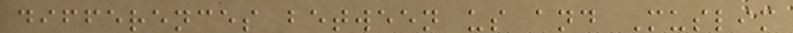differences between us and Muslim
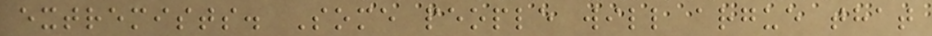extremists. Some people will argue that
